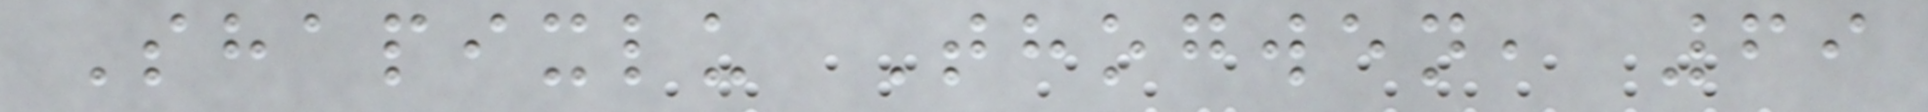Shapixlu Thogwen, 69
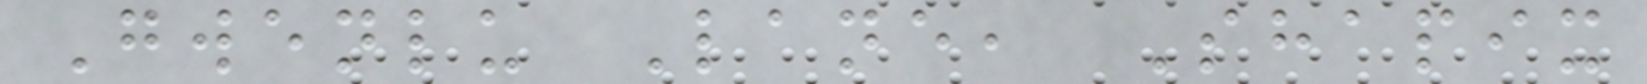Gwenlu Lane, Shapix
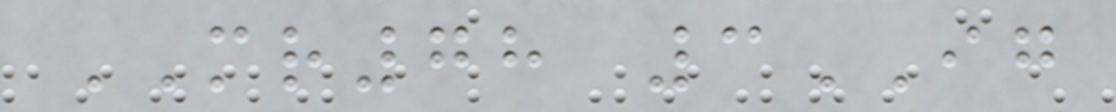MR78 3IG
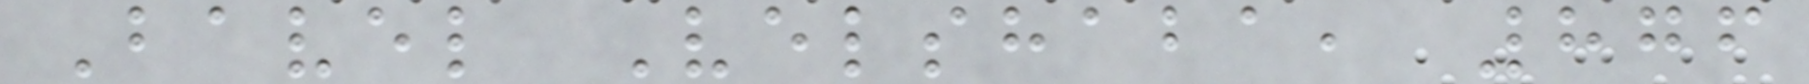Bavel Velshaba, 876
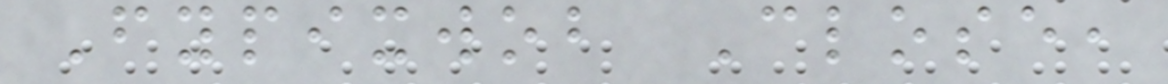Fypixwob Close,
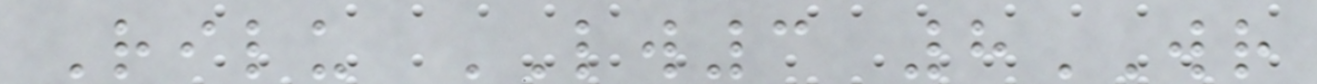Rilu LW3 8WR
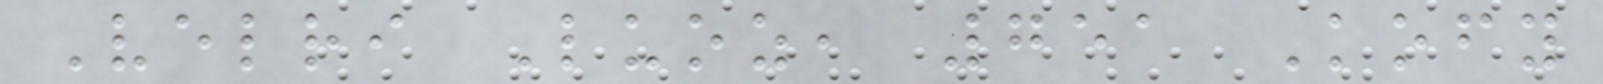Velri Luoz, 751 Kofy
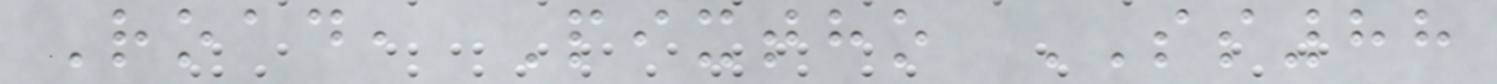Road, Pixtho SS88
